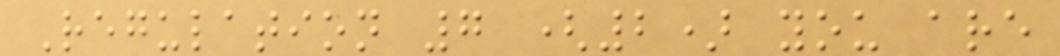Regulation 7 (2) you are
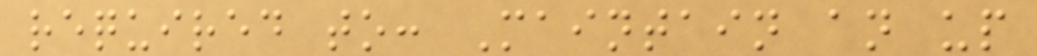required to: Maintain an up
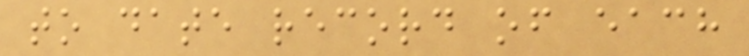to date record of each
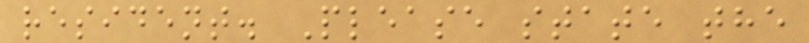resident. Please state the
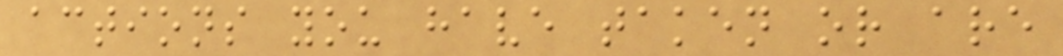actions you have taken or are
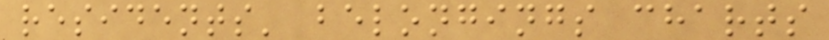residents' belongings charts
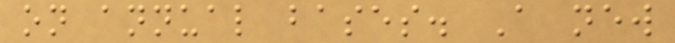on annual bases. A new
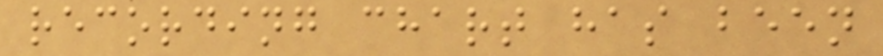recording chart has been
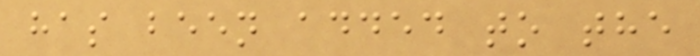has been added to the
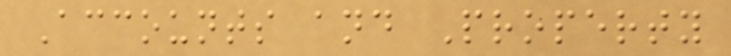Accounts and Property
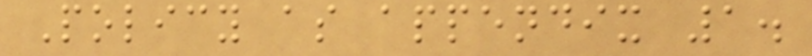Policy as appendix 1.
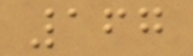167
